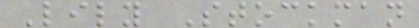Lily Stockman
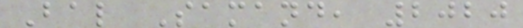Bal Samand, 2020
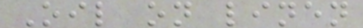Oil on linen
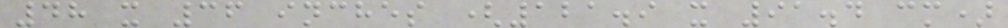48 x 36 inches (121.9 x 91.4 cm)
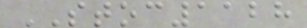STOC1128
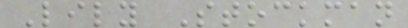Lily Stockman
